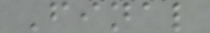Final
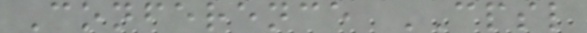Conference CPSL
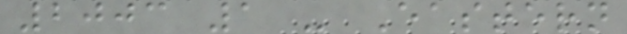2003 1 - Eastern
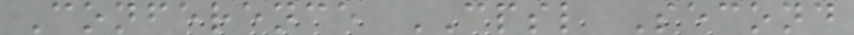Conference CPSL Second
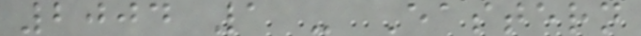2004 1 - Eastern
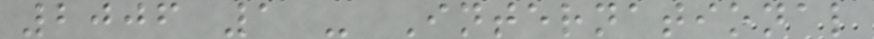2006 1 - International
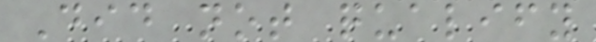Did not qualify
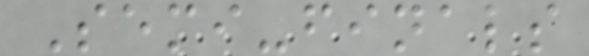Semi-finals
